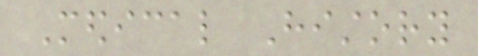Medical History
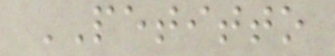PETITTO
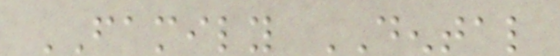FAMILY DENTAL
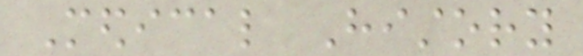Medical History
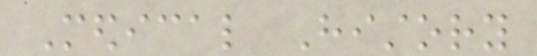Medical History
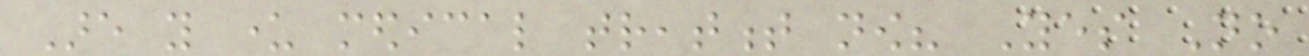Are you under medical treatment now? Yes No
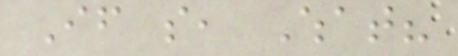If so, What?
